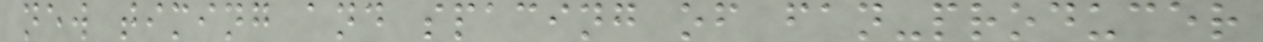new timing and spacing of fan-producer
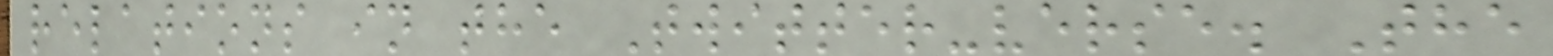relations in the Twitter-verse. The
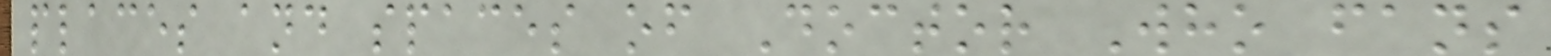places and spaces of Doctor Who fans
